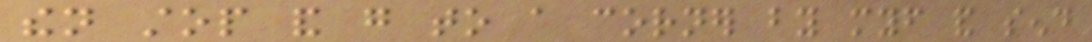then stop and go to a corner by myself and send
